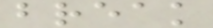break
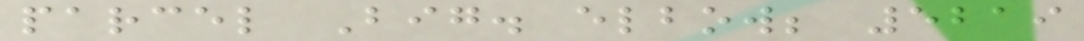parcel Big. elbow; 5219
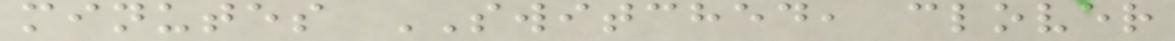minutes SWITCHED, clover
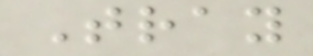Tray
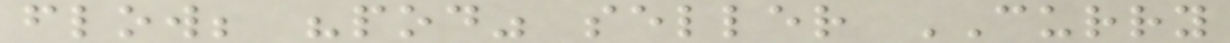flow; "pod" seller CURRY
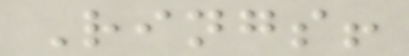Rings!
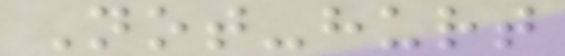Not-hurt
